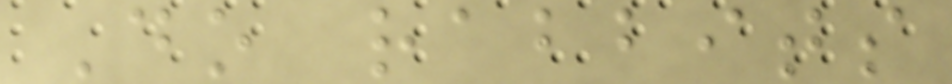Do rabbits
